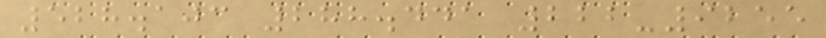528.103 288.441 222-9255
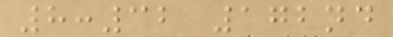8:32 172nd
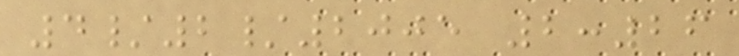4/2/2005 2:26
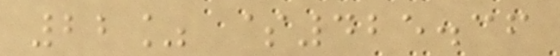22% $425.36
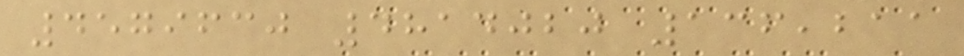4579630 4814020 136,211
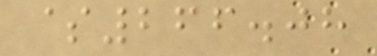$266.08
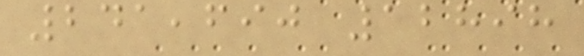241,690 12898
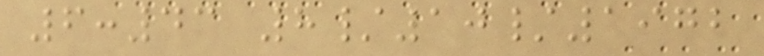6:43 8/10/1972
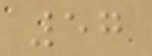57
